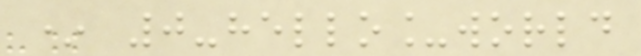* 0-hello_world
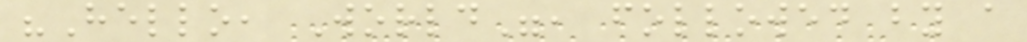"Hello, World", followed by a
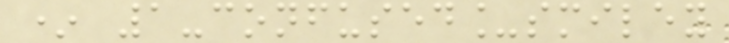* 1-confused_smiley
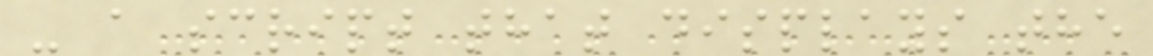- a script that displays the
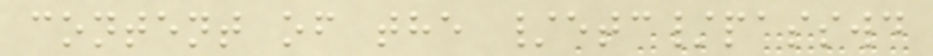content of the /etc/passwd
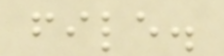file.
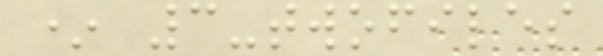* 3-twofiles
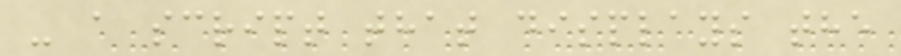- a script that displays the
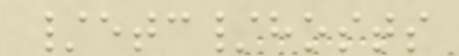/etc/hosts
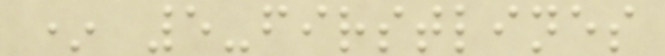* 5-firstlines
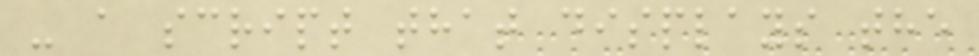- a script that displays the
